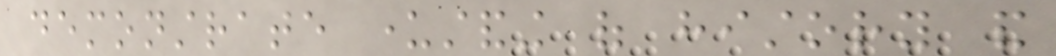demonstrate understanding of history and
